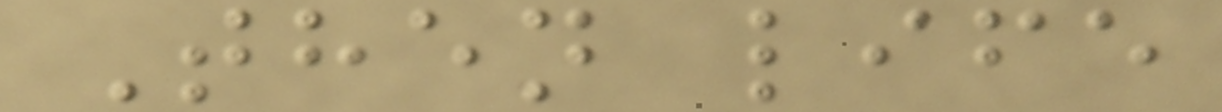Then life
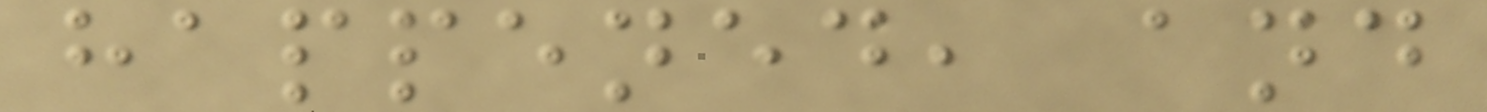happened, and
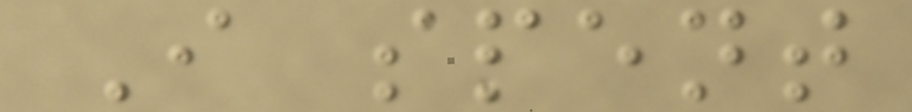I spent
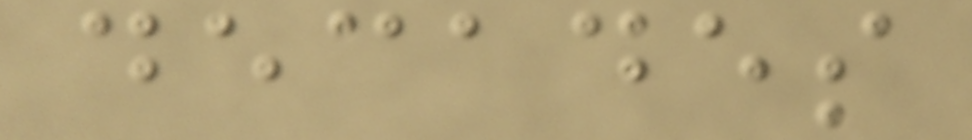decades
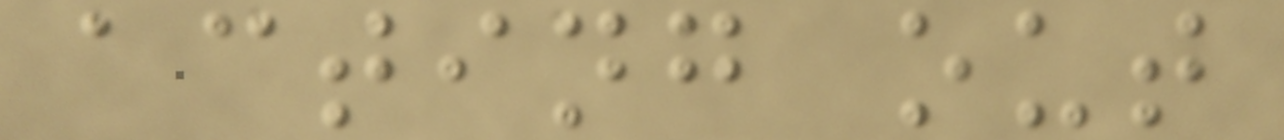acting out
